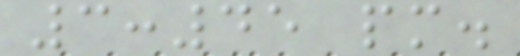3:45 pm.
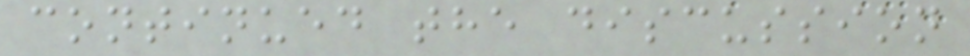continued the discussion
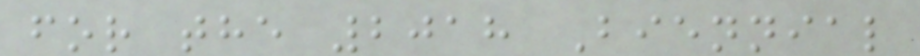for the 2018 Biennial
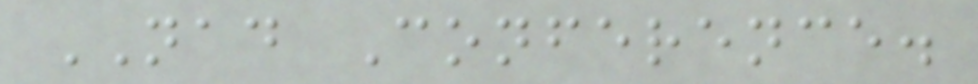NAD Conference.
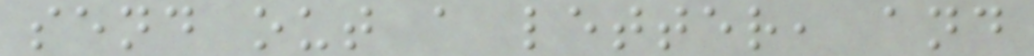send out a letter, and
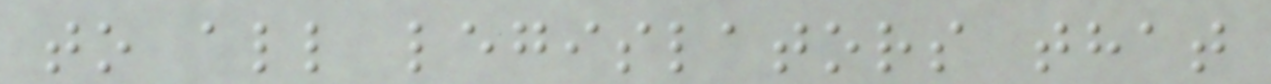to all legislators that
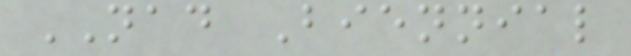NAD Biennial
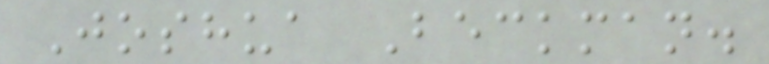Joshua Beckman.
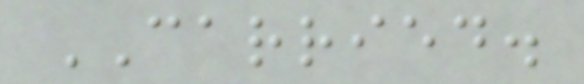CARRIED.
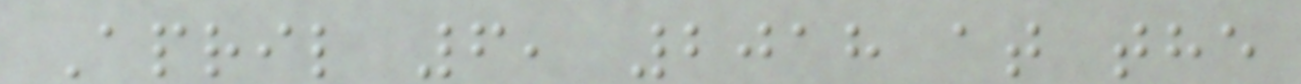April 6, 2018 at the
